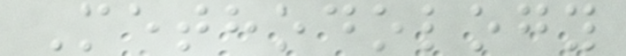Methodology
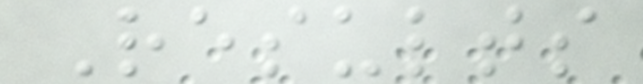Results
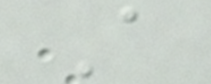A
